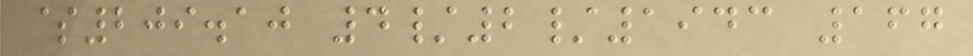$209.10 4/2/1943 167
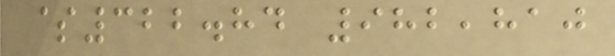$322.84 982,810
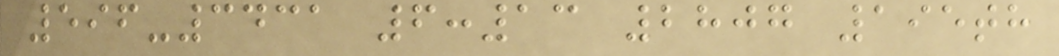596-3431 6:13 2807 195th
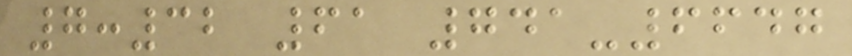7:32 61 741-6647
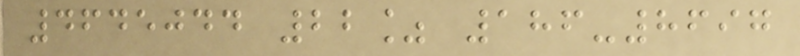4645044 22% 186-8697
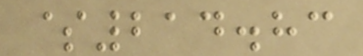$214.83
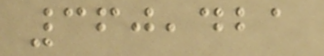360,421
